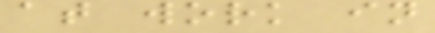at work in
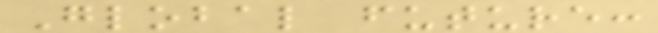Global future:
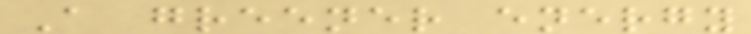A greener energy
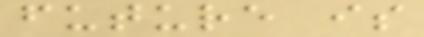future is
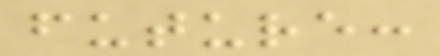future:
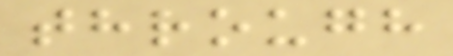through
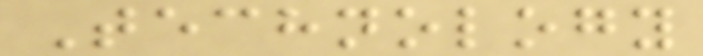Technology
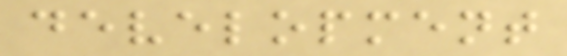development
